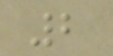2
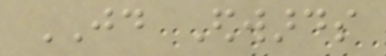JD Edwards
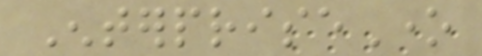EnterpriseOne
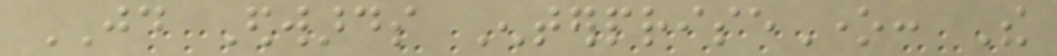JD Edwards EnterpriseOne: The
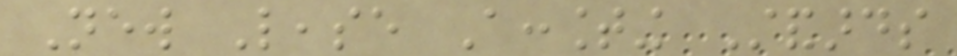New Lease Accounting Standards
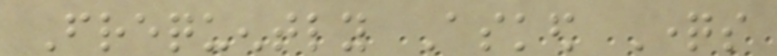Frequently Asked Questions
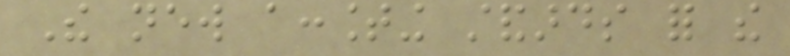The new accounting standards for the
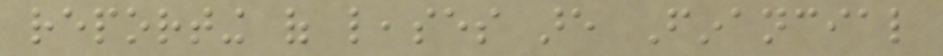reporting of leases are Financial
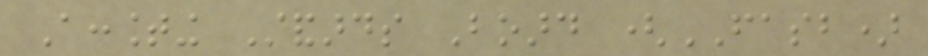Accounting Standards Board (FASB)
